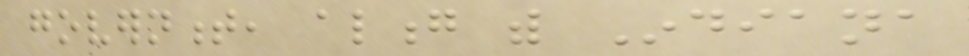government, along with Indiana
